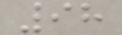98
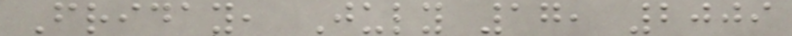Friday, July 17, 2009
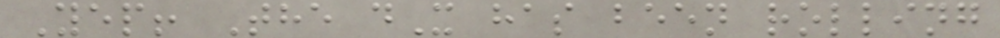Yep! The dX has been rolling
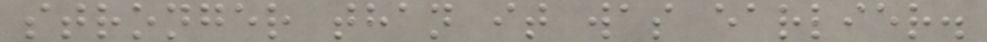stronger than it was earlier.
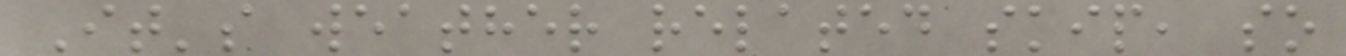It's weather related skip, so
